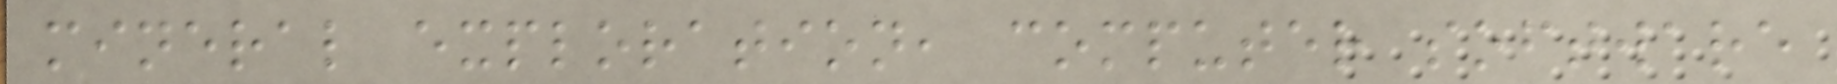mineral exploration, computer software
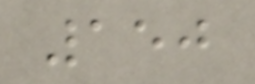150
